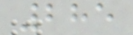285
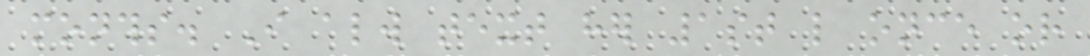months. I always text her 1st like once or
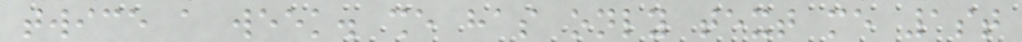twice a week. she has only text me 1st
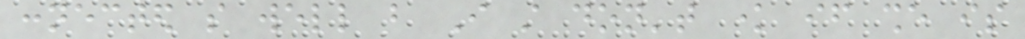connected so well but I still don't know if she is
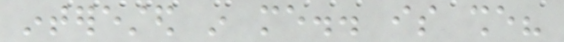interested in me.. is she?
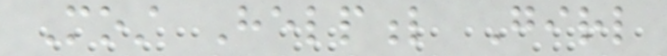Most Helpful Girl
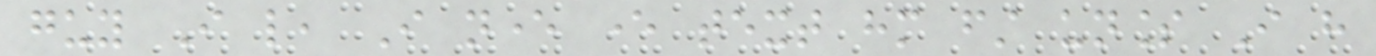guy I like, I never ever text him first unless I have
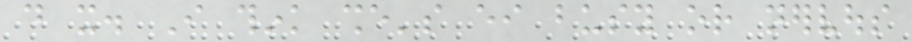do it. I think she's either busy or nervous
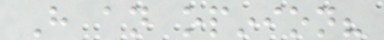Have an opinion?
